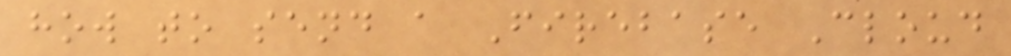how to send a Firebase Cloud
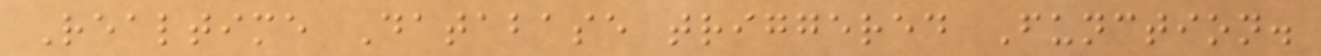Realtime Database triggered Function.
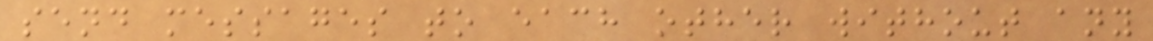send messages to each other without any
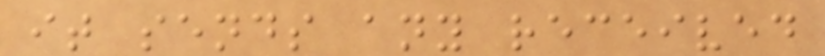it sends any received
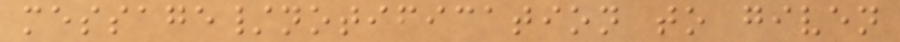message/notification to given
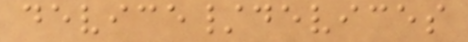device/devices
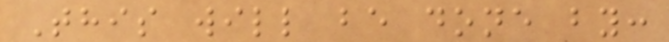This will be done by:
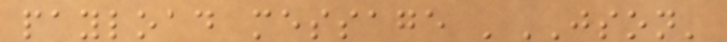payload message 'JSON'
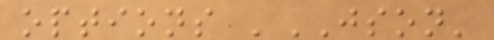options 'JSON'
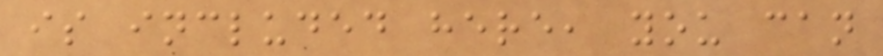is included here, you can
